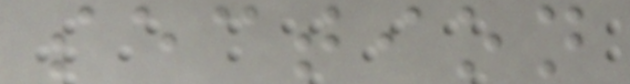section
